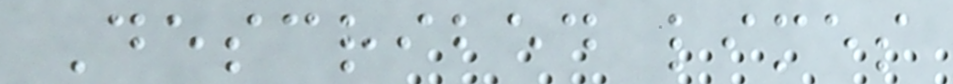Described limes
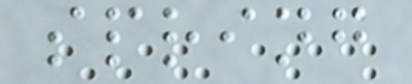spring
